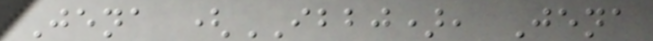Jena (IBBJ), Jena
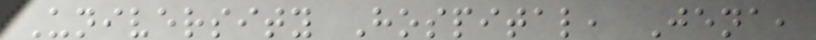University Hospital, Jena,
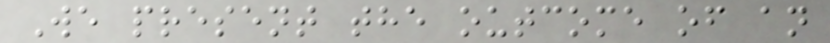We present the outcome of an
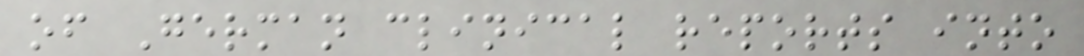of German clinical reports into
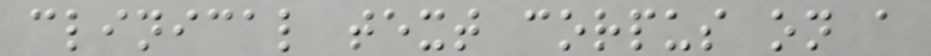clinical text corpus on a
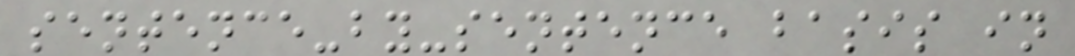sentence-by-sentence basis in
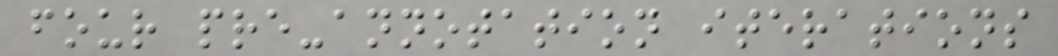four pre-annotation iterations
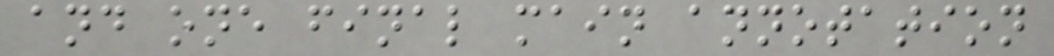and one final main annotation
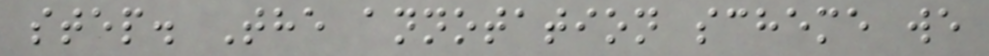step. The annotation scheme we
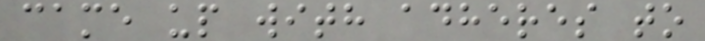came up with adheres to
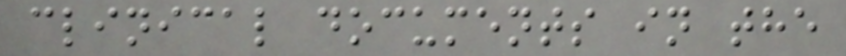clinical documents in the
